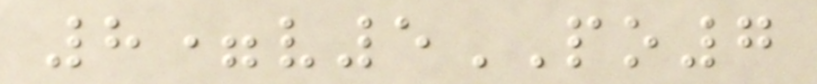8=v5PO7
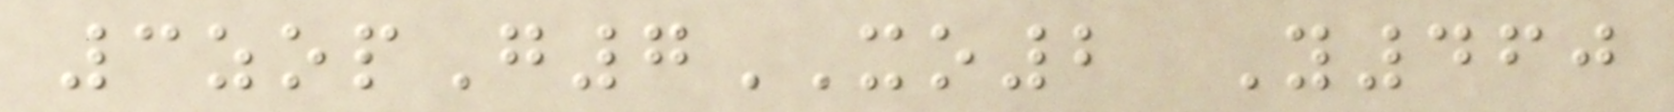3zopG7XO2 Y460
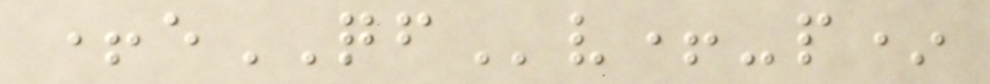+eQFv+-p*
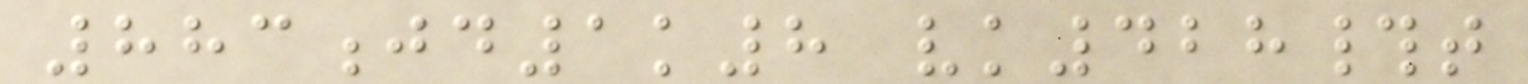883jd1k8 vk428#t
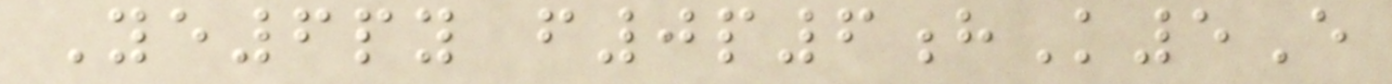Ye6py f0p6hK5E
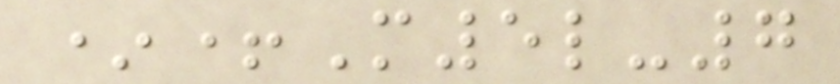*+M5l-7
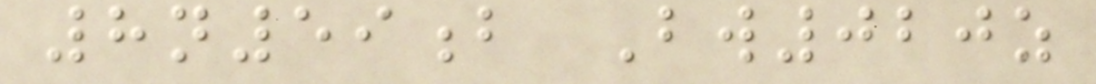8n59b Bw020z
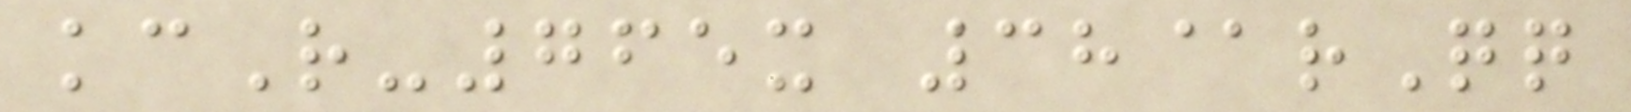kcR-765x 38@rQq
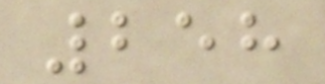258
